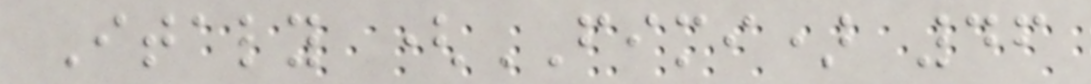Italy (FIMI) 46
